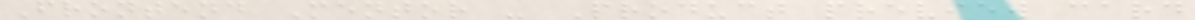Frontend Mentor - Product preview card
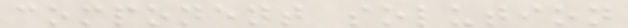component solution
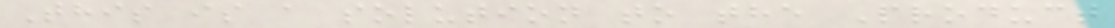This is a solution to the Product
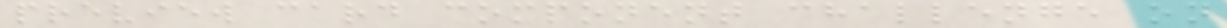preview card component challenge on
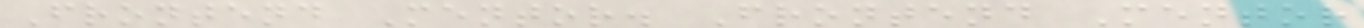Frontend Mentor. Frontend Mentor
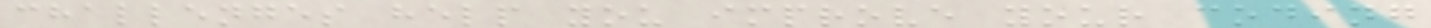challenges help you improve your coding
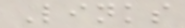Links
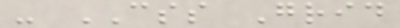- CSS Grid
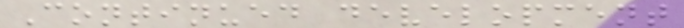Continued development
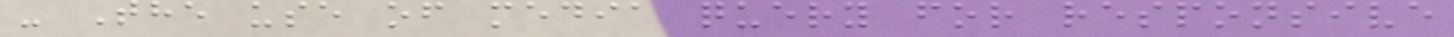- The use of media query for responsive
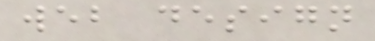web design
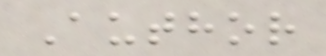Author
